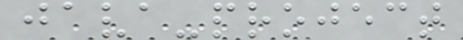java-project
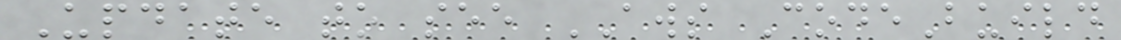Update to see AWS CodeBuild
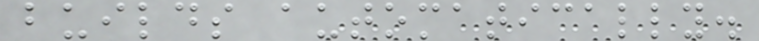builds automatically.
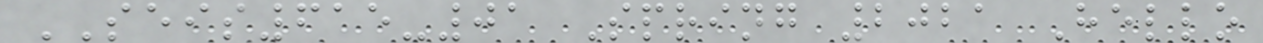SEIS615-01 Spring 2021 Hello
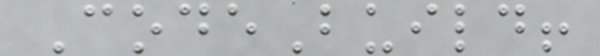CodeBuild!
